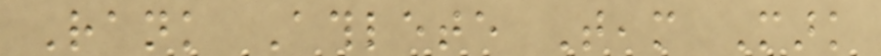Rank Athlete Team Mark
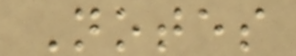Notes
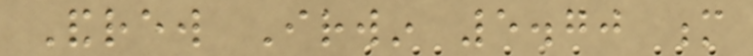Andrew Irwin 5.70 m
